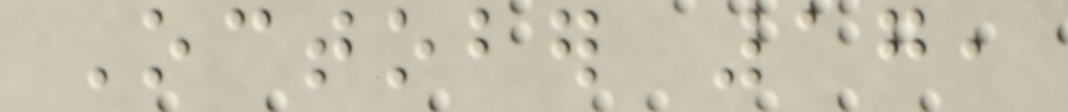October 17,
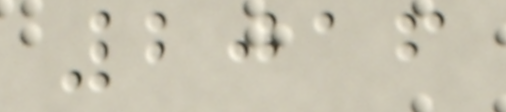2016
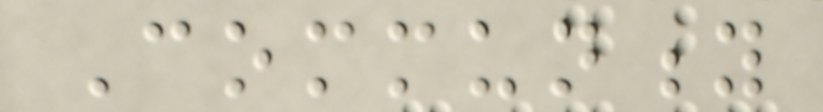Community
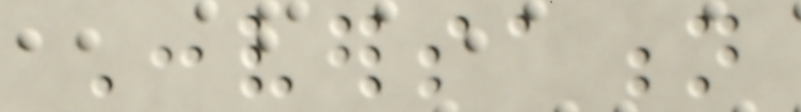Conversation
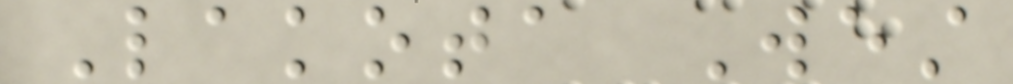Lakota West
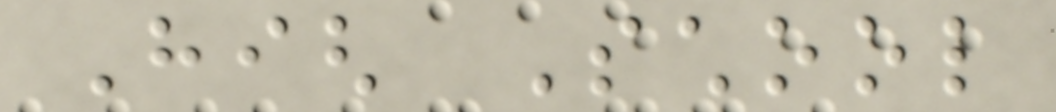High School
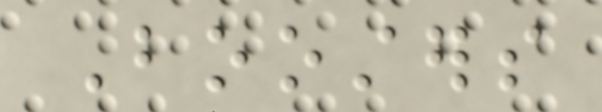Boosters
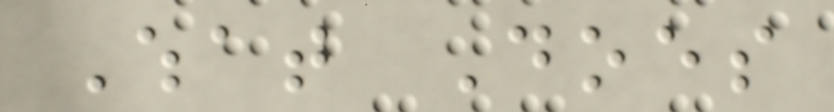What Does
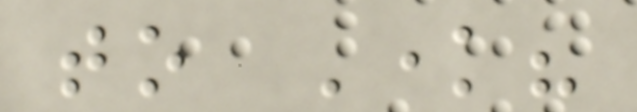to Know?
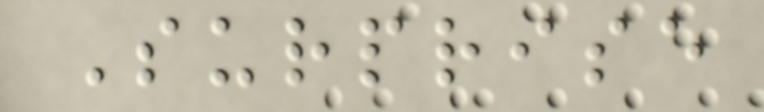Surprise
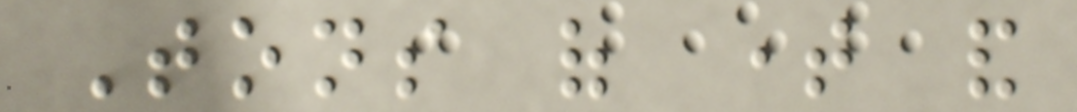Tons of time and
